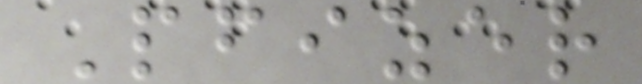Pfizer
